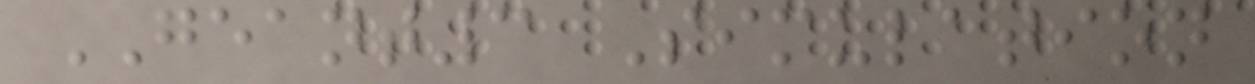GEANT3 Simulation
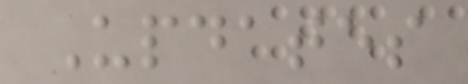Updates
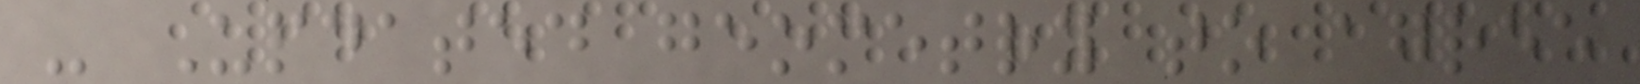- Updated geometry to agree
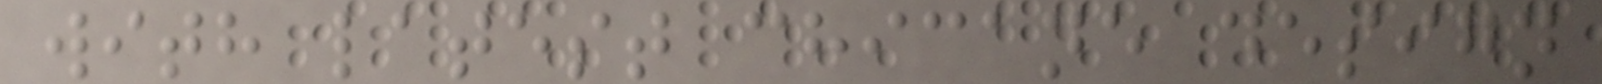with latest chicane design
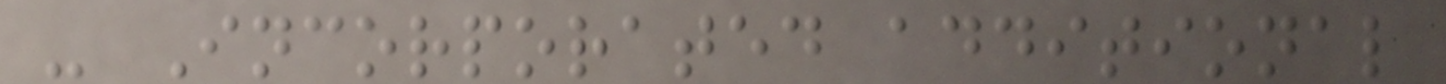- Incorporated additional
